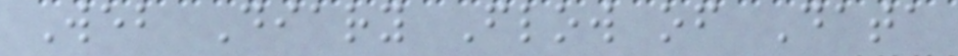Web Diary Flow of Data
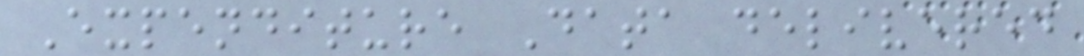Expenditure Data delivered
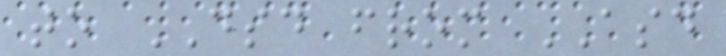to DSD from ASD
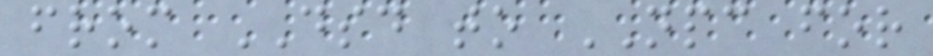from DSD to NPC for
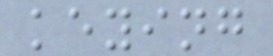keying
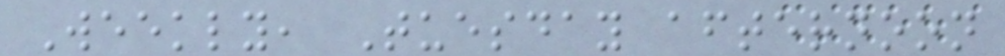Weekly, Tuesday afternoon
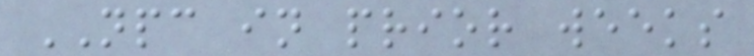NPC in prior weeks
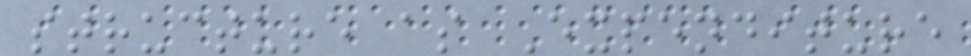structure as Expenditure
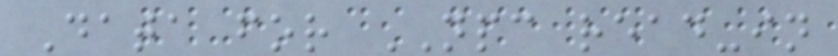Data for NPC read-in
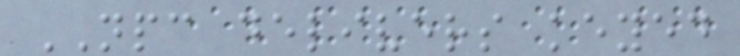NPC delivers keyed
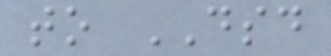to DSD
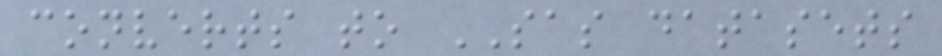converts to SAS datasets
